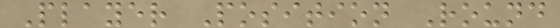Player Position Round
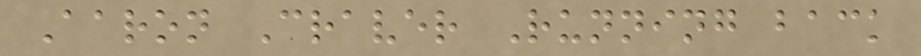Aaron Craver Running back
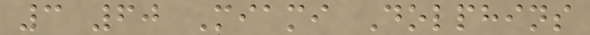3 60 Miami Dolphins
